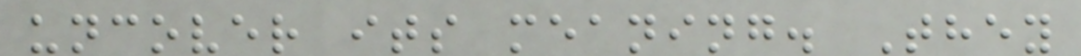uncover its meaning. They
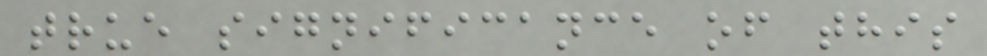true significance of this
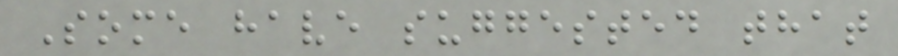Some have suggested that
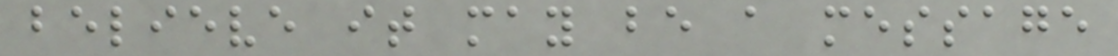believe it may be a message
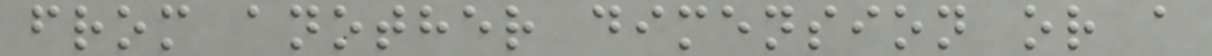from another dimension or a
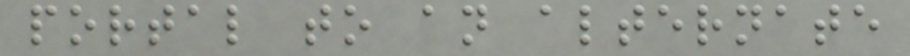portal to an alternate
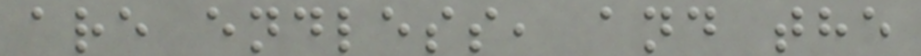are endless, and the
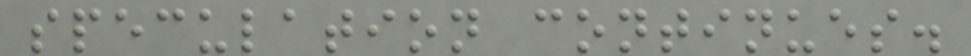speculation continues.
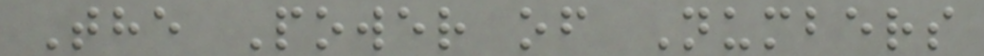The Power of Numbers
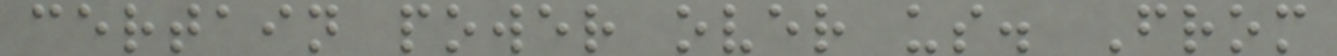certain power over us. From
